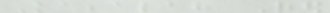Kabbalah Red
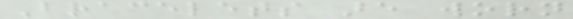Bracelets are worn
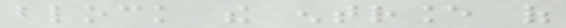block the entrance of
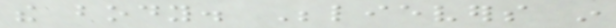the body. Believers in
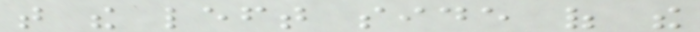that the left side of the
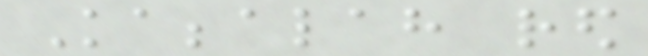Kabbalah red
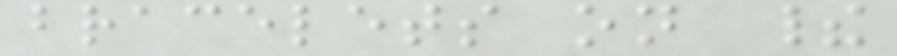bracelets on their
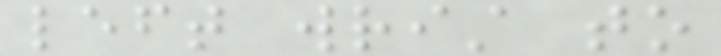left wrist to
